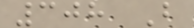308 B
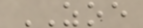ZOE
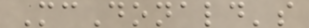McDonald's
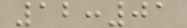12:01
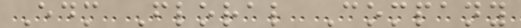Edm Floral Company
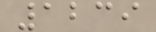1239
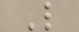L
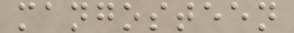mangosteen
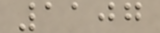1107
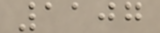1107
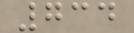734
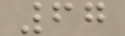67
